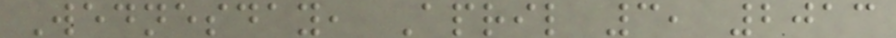Wednesday, April 3, 2013
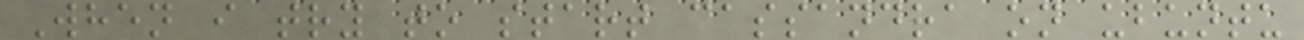When i try to start cassandra on ubuntu
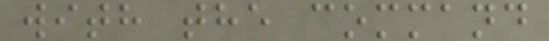with the command
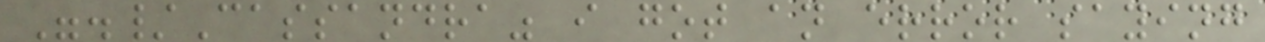"./Cassandra" i got an error saying
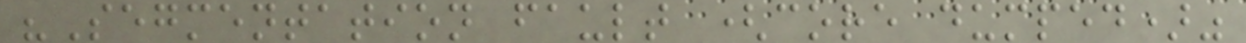"Segmentation fault (core dumped)"
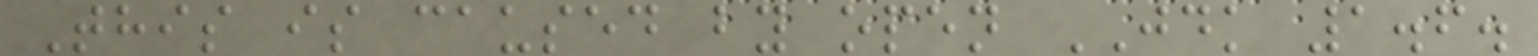This is caused by open JDK 1.6.
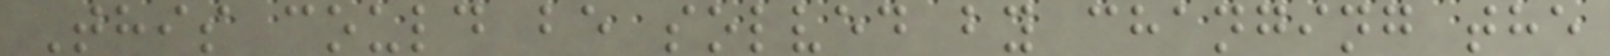This could be solved by changing the
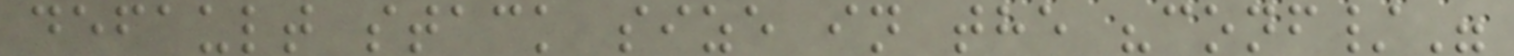default stack size in the "conf/"
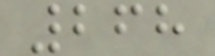268
